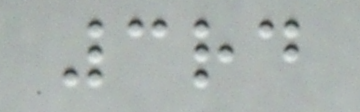3rd
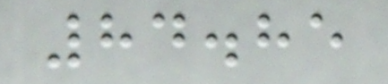84.85
